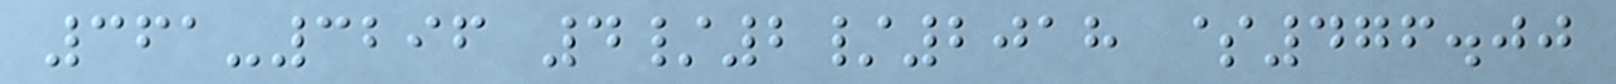361-3296 4/2/2018 $476.00
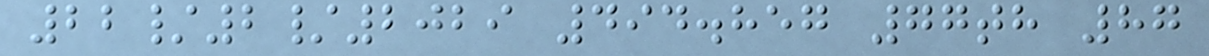22/2/2029 494.857 77th 87
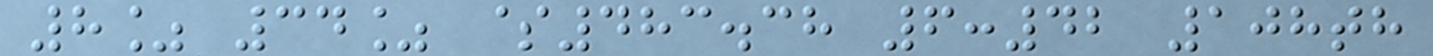8% 34% $483.38 6:42 108th
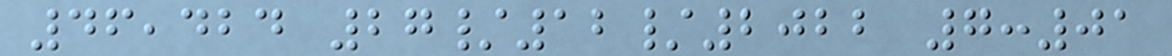46,424 27/12/2022 7:01
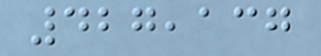427,137
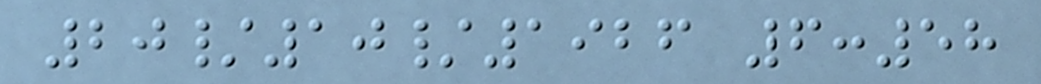20/10/1926 6:58
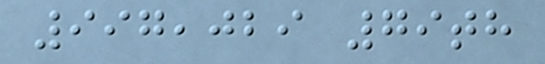997,029 79th
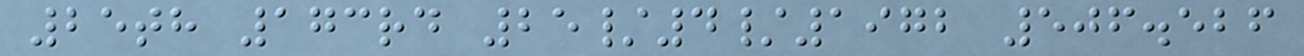25th 173rd 25/4/1972 506.526
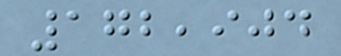172,904
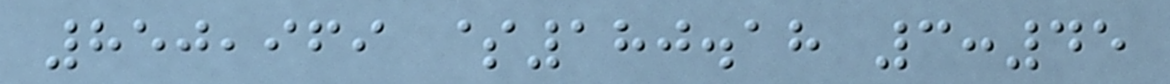850,969 $180.18 3:45
